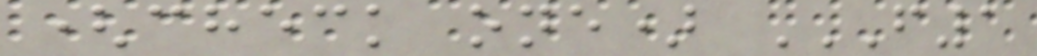(check one) F1
